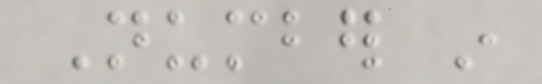Number in
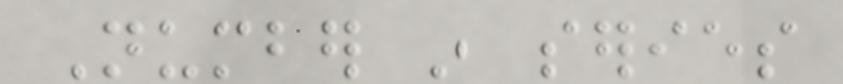Number in series
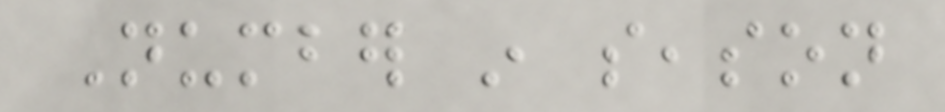Number in season
